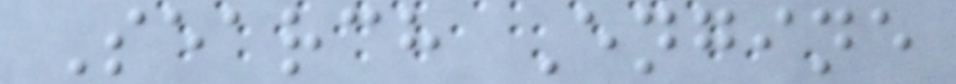Search Engine
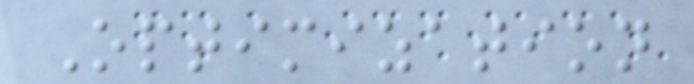Optimization
